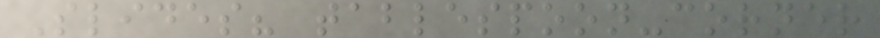Slides? tablespoon-corner
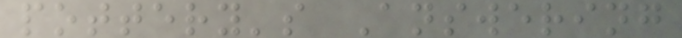pottery's Answering
